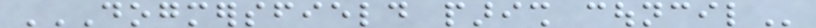DOGMERSFIELD PARISH COUNCIL
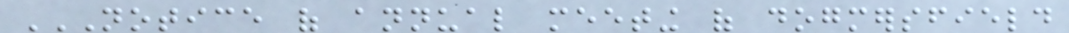NOTICE OF ANNUAL MEETING OF DOGMERSFIELD
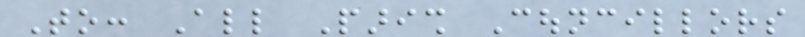To: All Parish Councillors
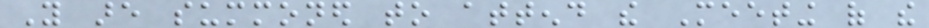You are summoned to attend the Meeting of the
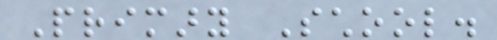Primary School.
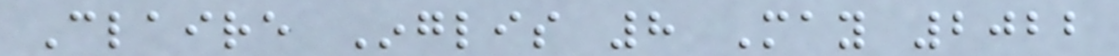Claire Inglis 8 May 2022
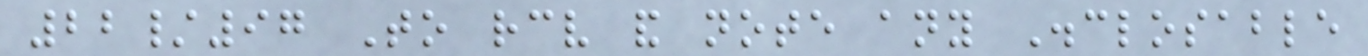22/97 To receive and note any Disclosable
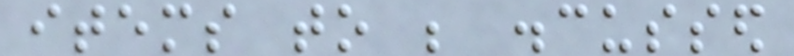items to be discussed
